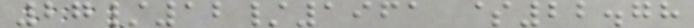27/12/1961 $22.78
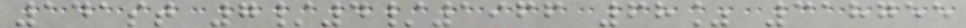141st 7/4/1966 68% 318755
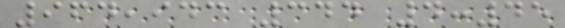964,943 344 4:45
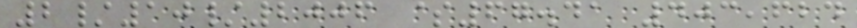2/10/2006 $67.41 403,624
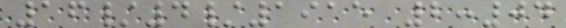16/4/1915 2:04
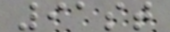91st
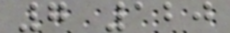7 120
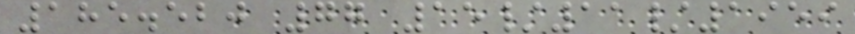185.520 77 15/11/1959
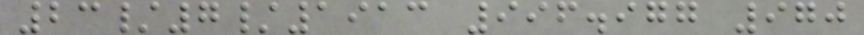23/7/1913 996.977 970
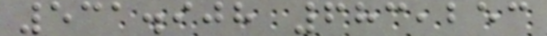531.908 683,253
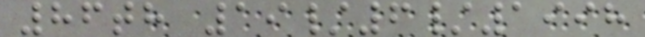86th 19/6/1998
